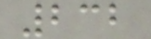232
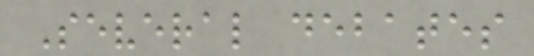Several debates
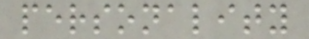personality
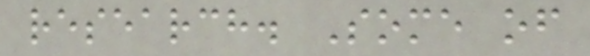research. Some of
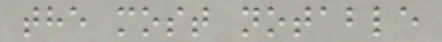the most notable
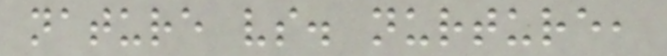nature vs. nurture,
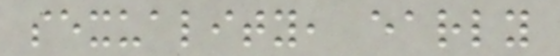sexuality, early
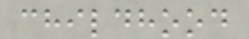childhood
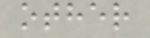other
